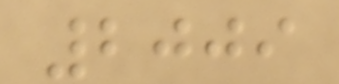2009
